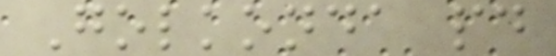Golkonda paid
